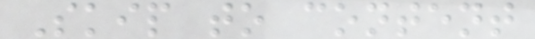Skip to content
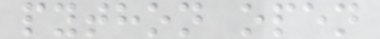python open
